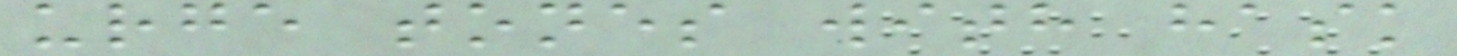urge tones with hask
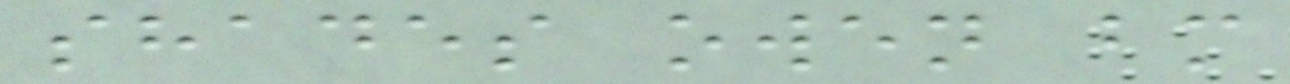shades owen bm
